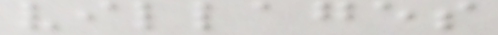villages
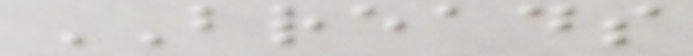BREADS
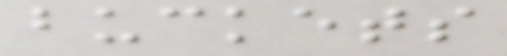buckets
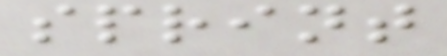sprint
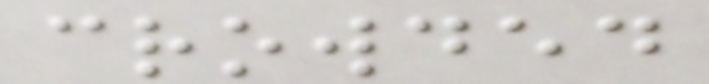crowded
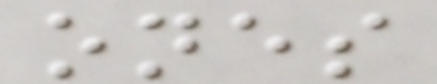ones
